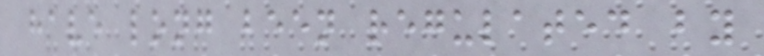have long been regulated by
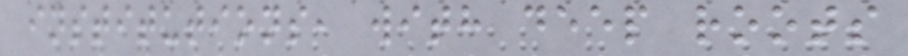institutions, with deep roots
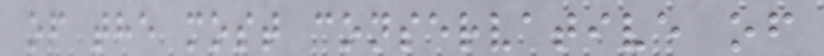of the most conservative of
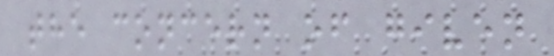the concern of given
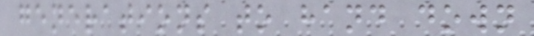generations to hand down
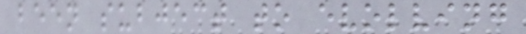been subject to evolving
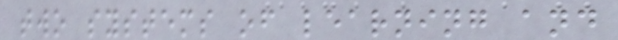two systems of learning and
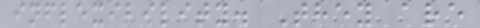inflexibility. They are
